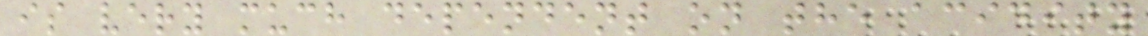is very much dependent on the acidity
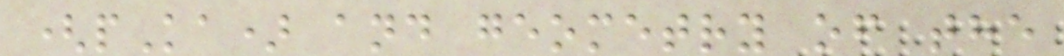(pKa) and geometry of the
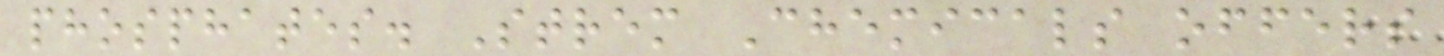phosphates. Strem Chemicals offers
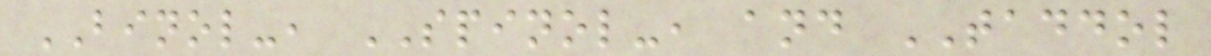BINOL-, SPINOL-, and TADDOL
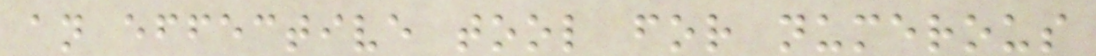an effective tool for numerous
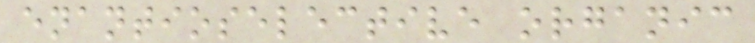enantioselective organic
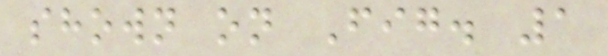shown on Fig. 1
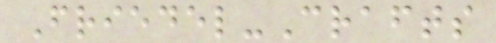Friedel-Crafts
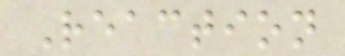Reaction
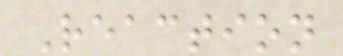Reaction
